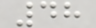48
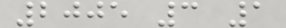2005 3 1
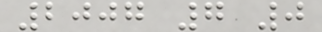2007 7 0
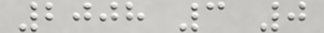2008 3 0
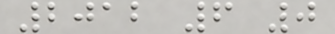2012 6 0
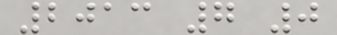2013 7 0
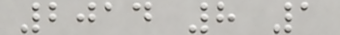2014 8 1
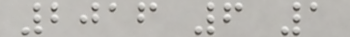2016 6 1
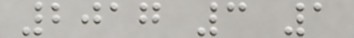2017 3 1
